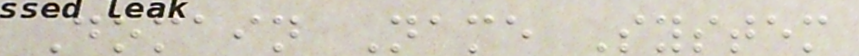Domain Name System
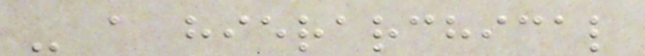- a hierarchical
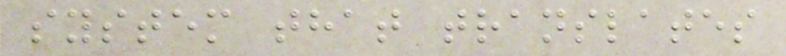system that translates
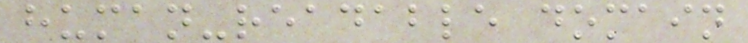human-readable domain
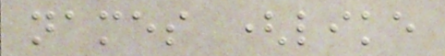names (like
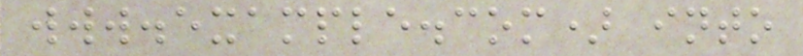www.example.com) into
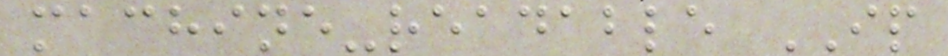machine-readable IP
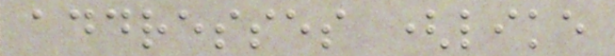addresses (like
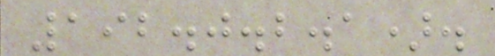192.0.2.1).
